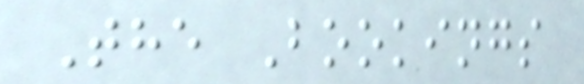The Bookings
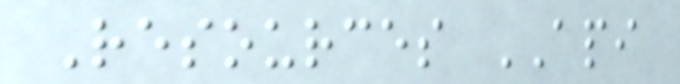Resources API
